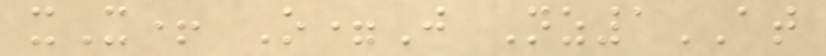xX+ O=J Nz1AT
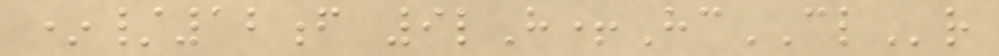*/12f 9lH+HcCLr
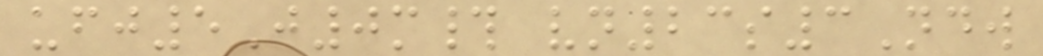ufj5J0m# vn23s3Ndw
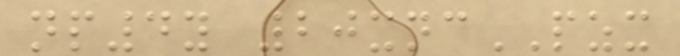np4y 20xncPZX
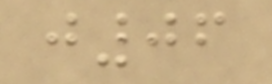j06
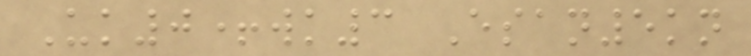Uk0+wk3 Esan5kn
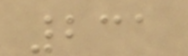231
